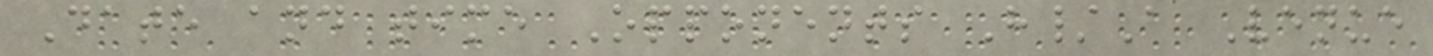Date and time Opponents H/A Venue
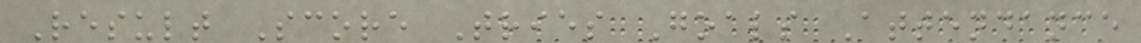Result Score Tries Goals Attendance
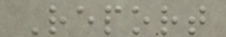Report
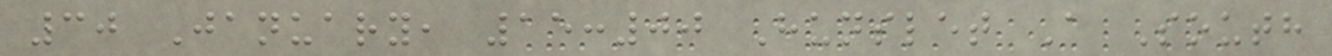30 January, 15:00 Hunslet A South
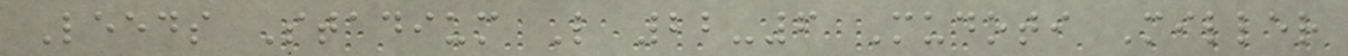Leeds Stadium L 22-6 Mudoti Miller
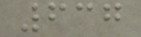637
